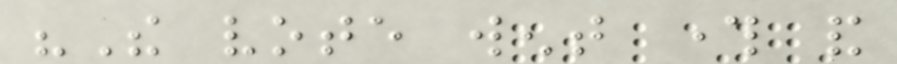"The vote went through and
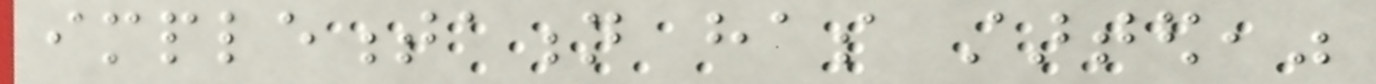implementation has started,"
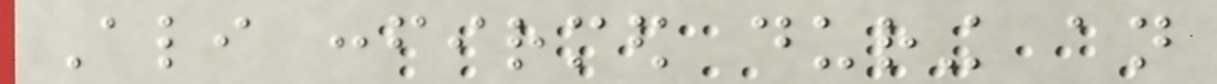Ali confirmed during an
